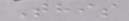This
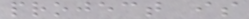project is
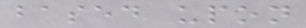based upon
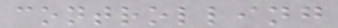controlling
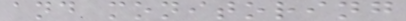and monitoring
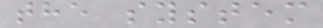the system
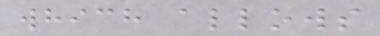which allows
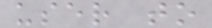user to
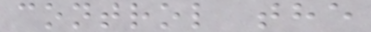control the
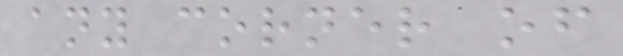any corner of
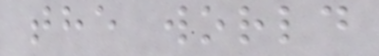the world
